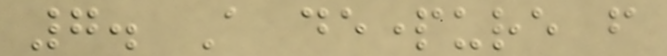7. A departure from
